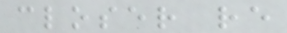closer re
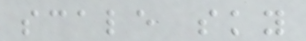scale sky
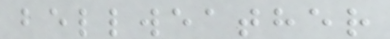bellweather
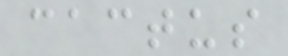cactus
